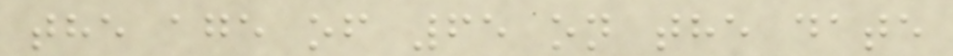the age of 65 on the date
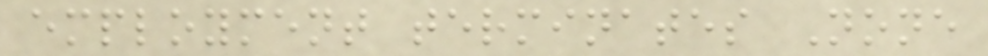employment terminates None
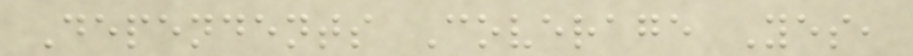Dependents Coverage Yes,
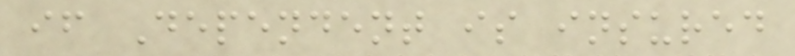if Dependent is insured
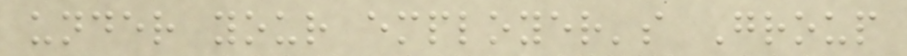under your employer's Group
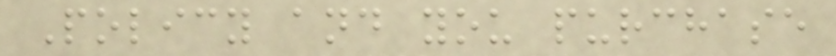Policy and you purchase
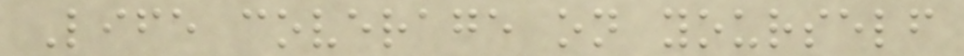Life coverage on yourself
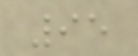95
